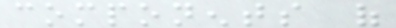components of
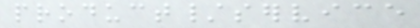product/service
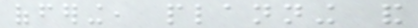offering, planning and
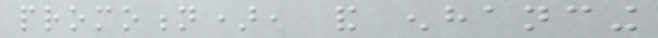promotion), and enhancing
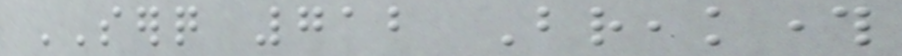SERQ 712 Breakthrough
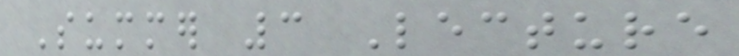Summer 3 Lecture
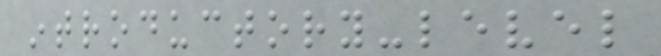introductory-level
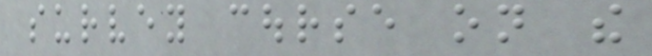survey course on the
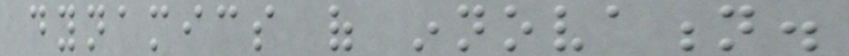dynamics of innovation.
